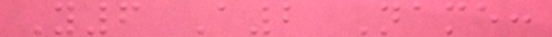Y6 A2 Name:
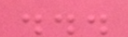...
